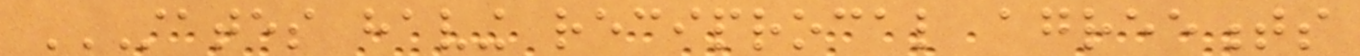STATES HAVING RECIPROCAL AGREEMENTS
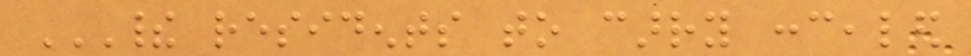THEIR RESIDENTS TO CARRY CONCEALED
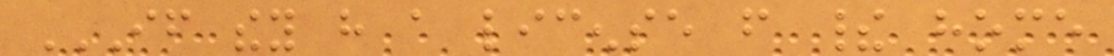IF THEY HAVE A LICENSE FROM THEIR HOME
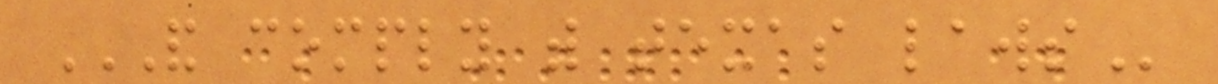AND COMPLY WITH TEXAS LAWS
